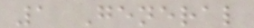1 General
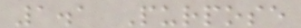1.1 Purpose
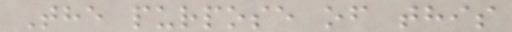The purpose of this
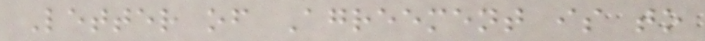Letter of Agreement is to
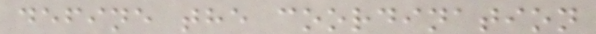define the coordination
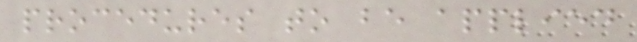procedures to be applied
